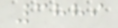3889
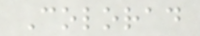Colorad
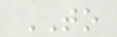TO
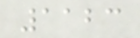1123
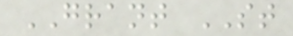GRANT ST
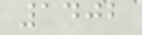1402
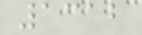1312
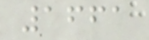1661
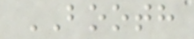BOOTH
